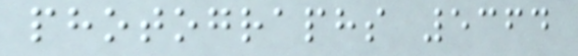photographs 5364
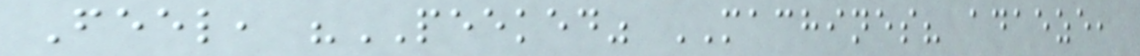Feel, "PEEKED" MACHINES? adaeze,
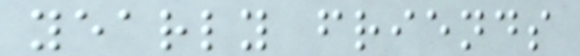yearly friends
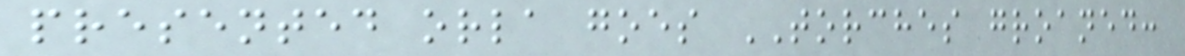presented orla goes TORCHES groaned:
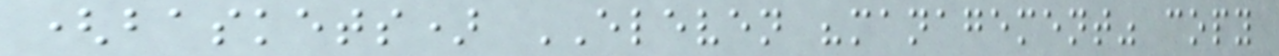(baskets) ELEVEN "management" copy
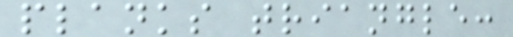planks triangle:
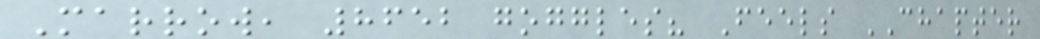Marrow, 8652 goggles? Feels CHAPTER
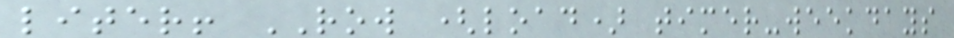liter! ROW (load) timer-weekdays
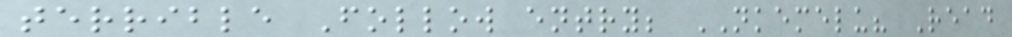terrible Follow entry; NKEMELU? Read
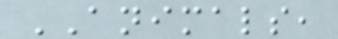ANIMALS,
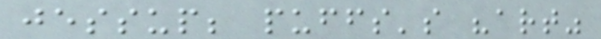jessup; puffs's "art"
